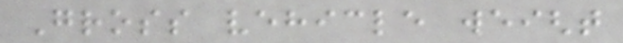Gross vehicle weight
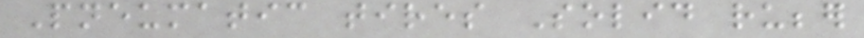Pneumatic tires Solid rubber
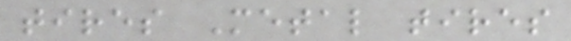tires Metal tires
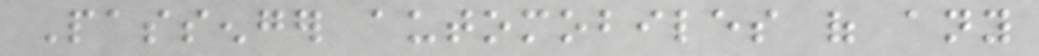Passenger automobiles of any
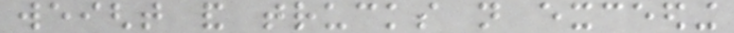weight and trucks not exceeding
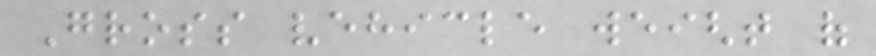Gross vehicle weight of
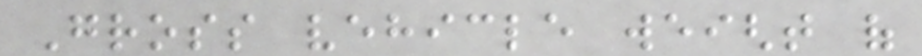Gross vehicle weight of
